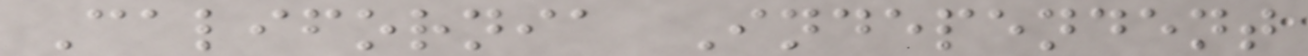California Independent
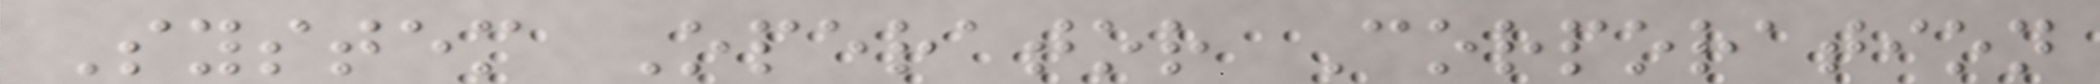System Operator Corporation
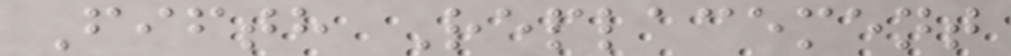Fifth Replacement
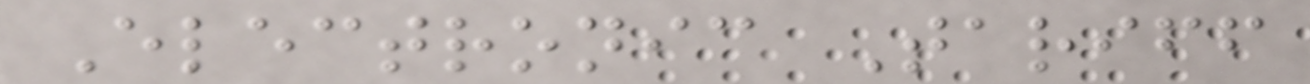Electronic Tariff
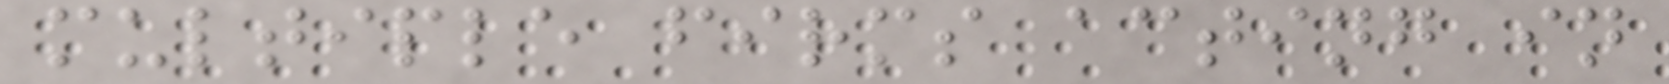multiple firms acting in
